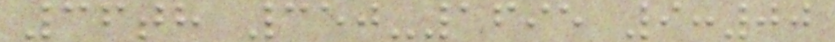36th 350-1695 9:00
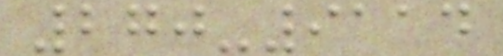270-9114
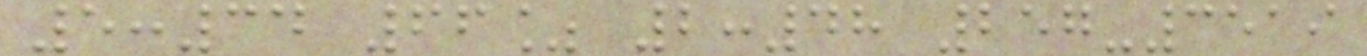5:34 66% 2:48 257-3519
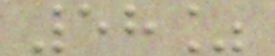58%
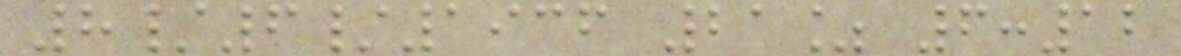8/6/1936 21% 6:12
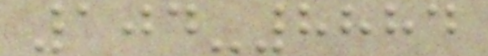104-8884
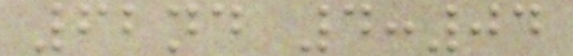62nd 4:04
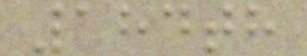184th
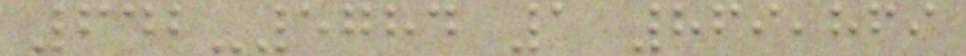642-5784 1 869,869
